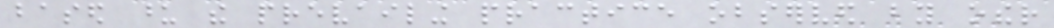based upon the prevailing practice observed by other
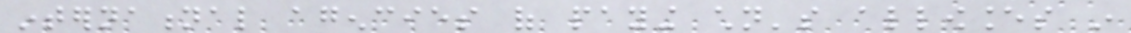international agencies of paying children's allowances in
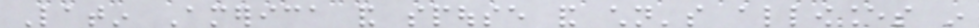Latin America and spouse and children's allowances in
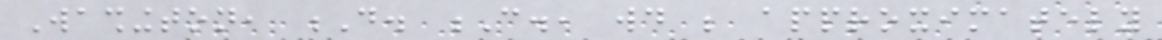Washington, D. C., would be approximately
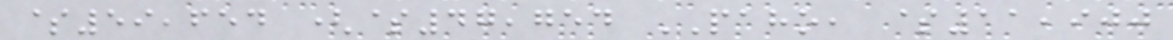$59,654 ($47,754 PAHO, $11,900
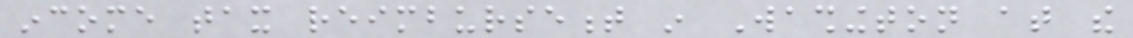income tax reimbursement in Washington at the
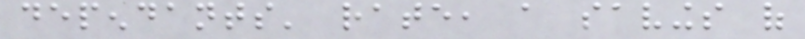dependants' rate, a savings of
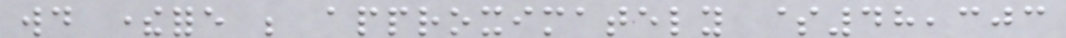would therefore be approximately $48,303
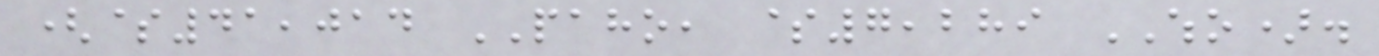($41,014 PAHO, $7,289 WHO).
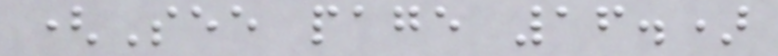(See page 16.)
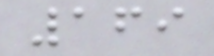169
